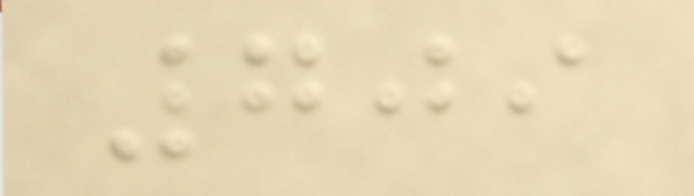709
